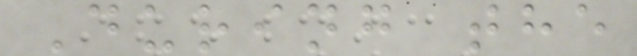During the
